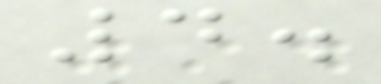4.
